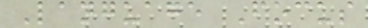Language Focus
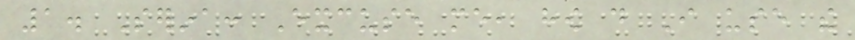1. Serina: Excuse me, how do I use the
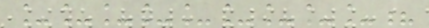_________?
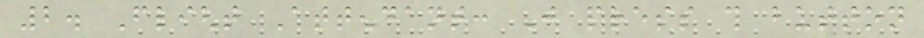2. Flight Attendant: Just press this button
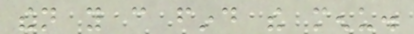then you can find the menu.
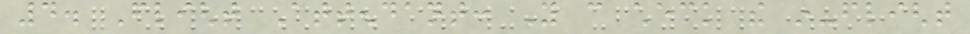4. Flight Attendant: You can check the in-flight
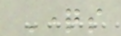Questions
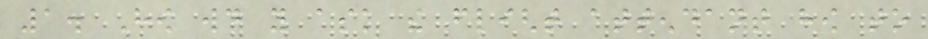1. How would you ask the flight attendant how to
